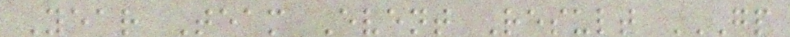Year Team Event Result GP
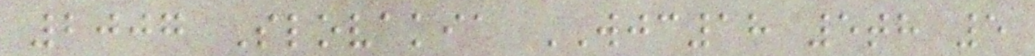2007 Slovakia WJC18 5th 5
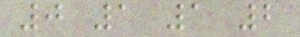0 1 1 2
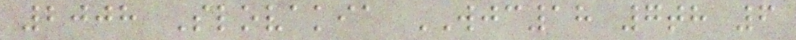2008 Slovakia WJC18 7th 6
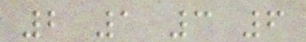2 1 3 6
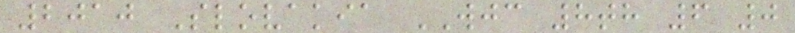2010 Slovakia WJC 8th 6 0
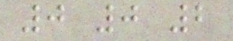0 0 2
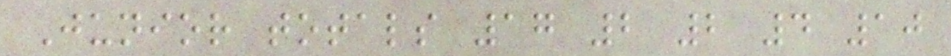Junior totals 17 2 2 4 10
